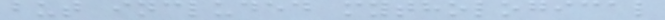but included mythological
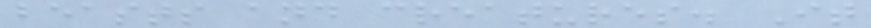beasts and creatures. It
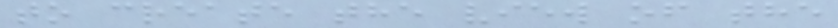to create the view of the
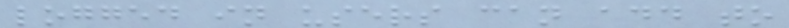logged in users can add to
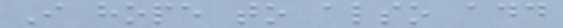I hope to also add
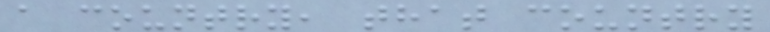a country, that country
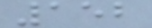152
